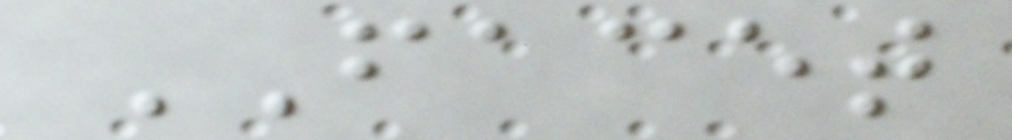FACET
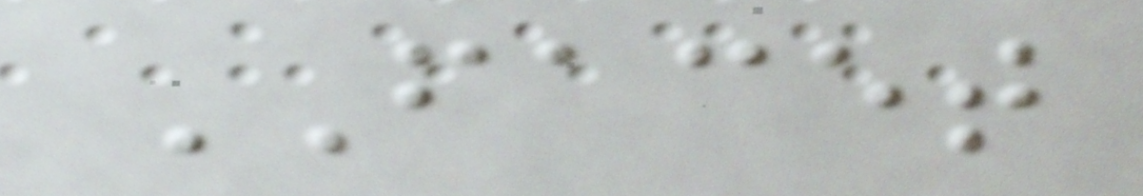FACET
